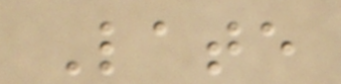Late
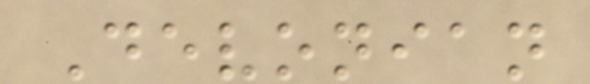Devonian
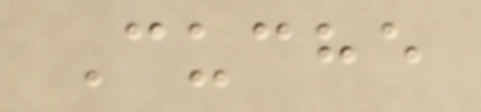Cuche
